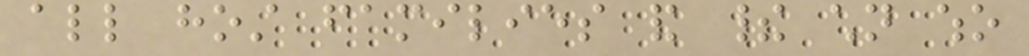all host families and their children who
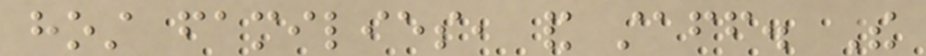host families, and staff. The
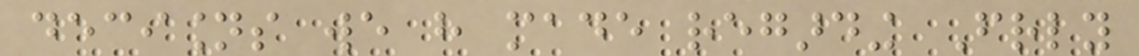decisions we have made regarding Friendly
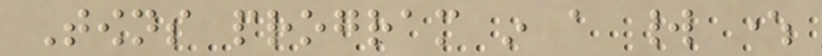Towns program in a world where
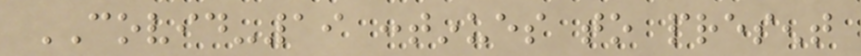COVID-19 continues to present
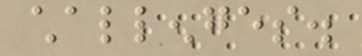challenges.
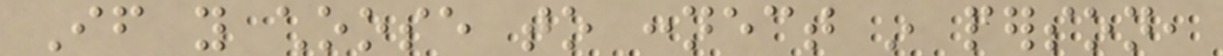If you choose to connect in person,
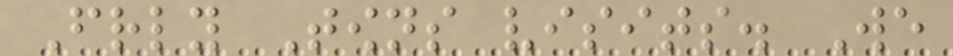Friendly Towns visits. We
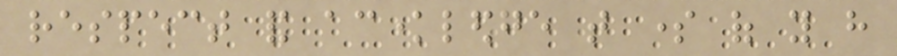respect and acknowledge that some of you have
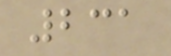231
